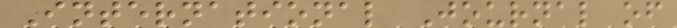International Journal of
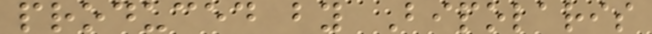produced by Bipolaris
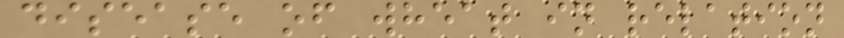disease of wheat in relation
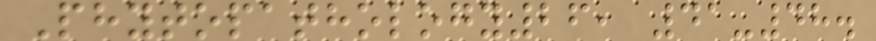Phytopathology26, 41-48.
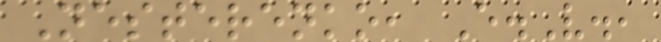Nesterenko, E.V.,
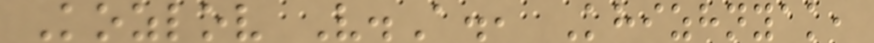Kozlov V.A., Khizhnyak,
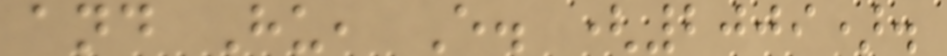and Hu, E. (2009).
